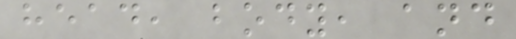head, body, and
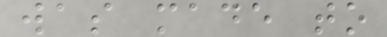was made to
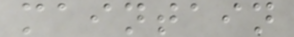maintain
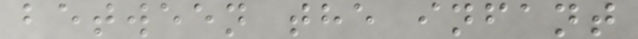between the infant
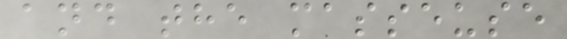and the masseuse
